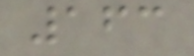163
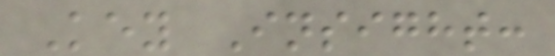Key Insight:
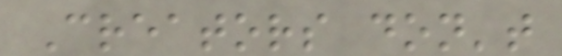Creators don't
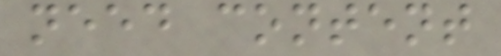need content
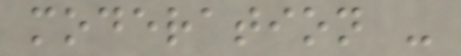moderation -
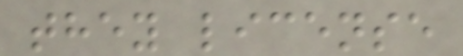they license
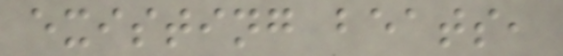existing beats,
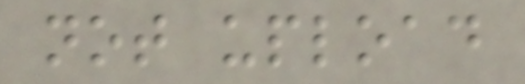not upload
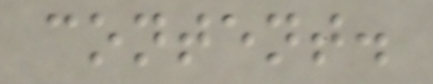content.
